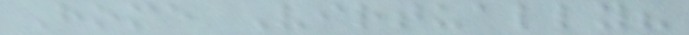Home Virtually?
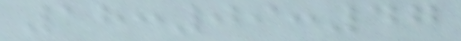18:09:47
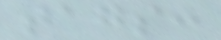tags:
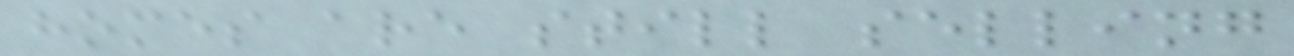homes are still selling
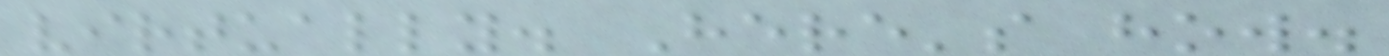virtually. Here's how.
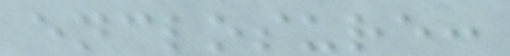enclosure:
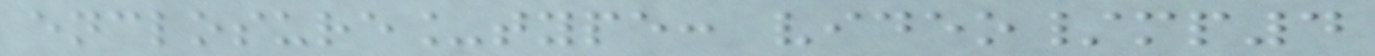enclosure_type: video/mp4
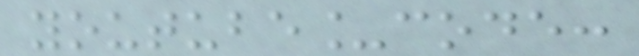youtube_code:
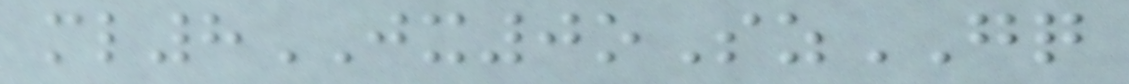ml8JX0oSzGQ
